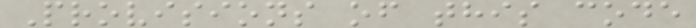Provisions of this code
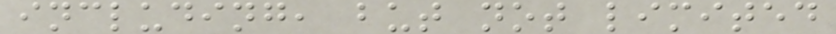including, but not limited
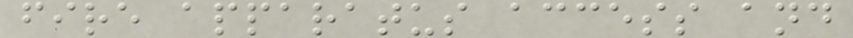fire apparatus access and
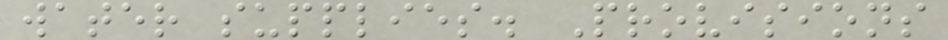water supplies. Provisions
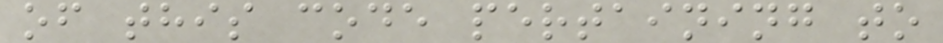of this code pertaining to
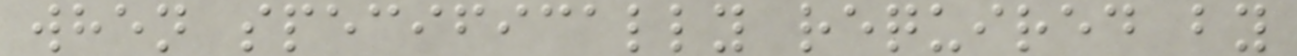when specifically required by
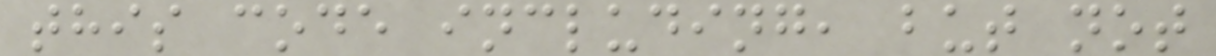this code including, but not
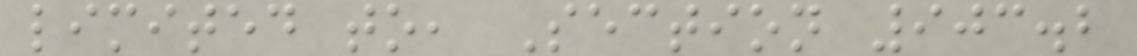limited to, Section 903.2
